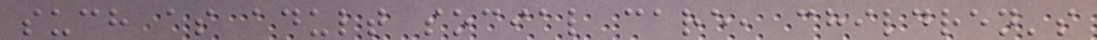such as adult social care, children's
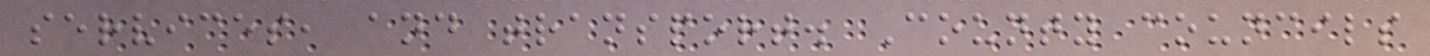services, and transport. County councils
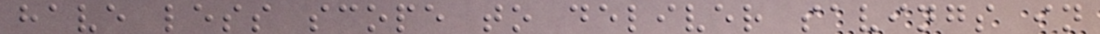have less scope to deliver savings in
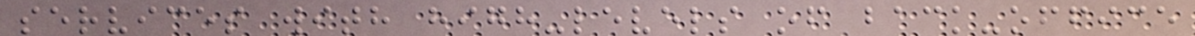services with high-levels of back-office
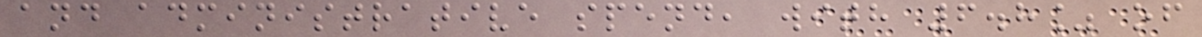and administrative spend, with 6.8% of
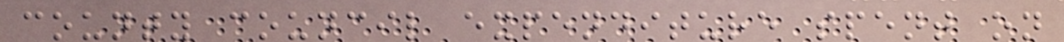county council expenditure spent on
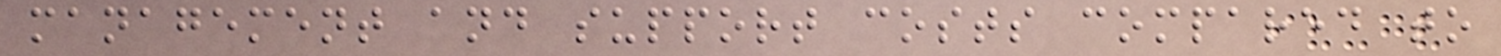management and support costs compared to
